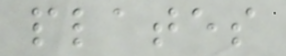plates
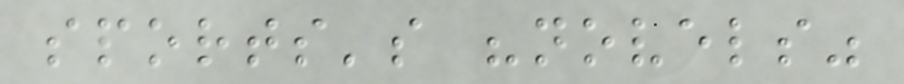sports's "novels"
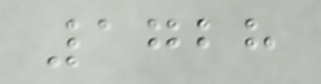1728
